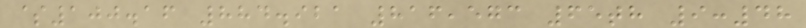$100.16 884.921 816,573 65th 9:48
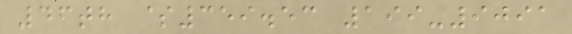46th $359.53 199-9091
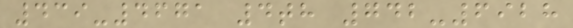439-4671 4th 742-6928
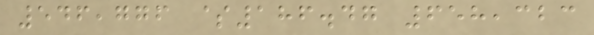546,776 $186.47 658,323
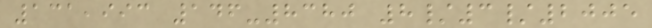131,993 146-8380 8/3/2005
